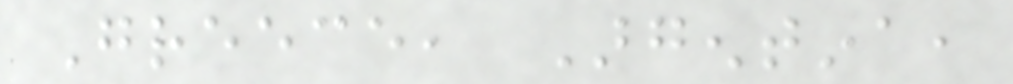Greece, Argentina,
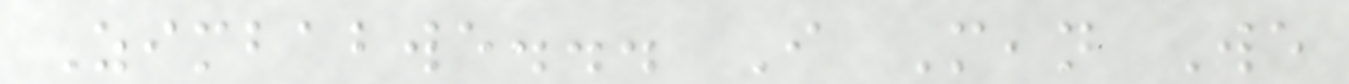Zimbabwe... I Mean We
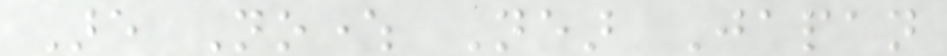Are Nowhere Near Japan
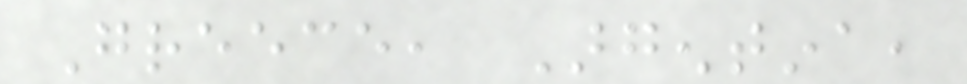Greece, Argentina,
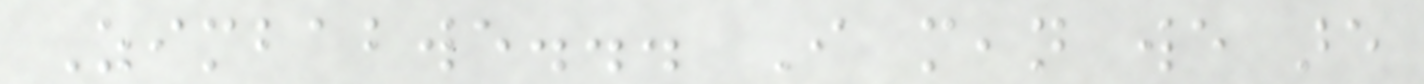Zimbabwe... I mean we are
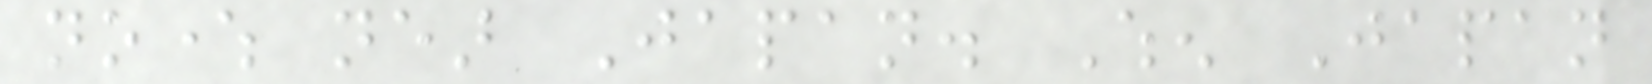nowhere near Japan. When Japan
